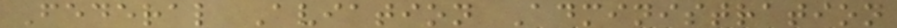Federal Aviation Administration
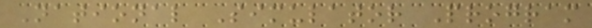National Simulator Program
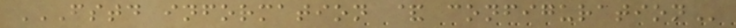FSTD INFORMATION & CONFIGURATION
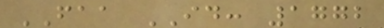FAA ID: 1772
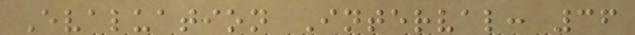Evaluation Interval: 36
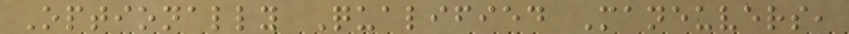Optionally Qualified Maneuvers,
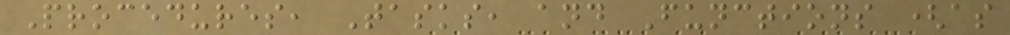Procedures, Tasks, and Functions (as
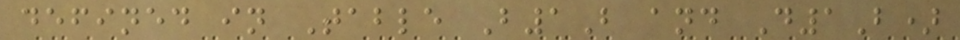defined in Table B1B and D1B)
